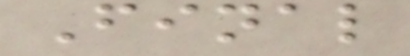Final
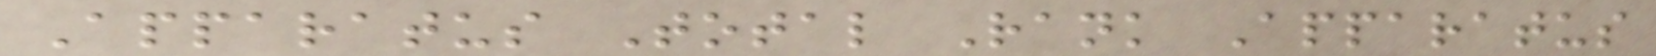Apparatus Total Rank Apparatus
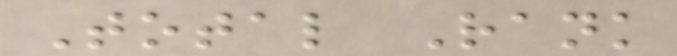Total Rank
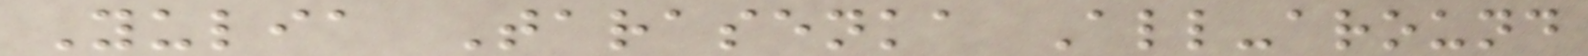Yulia Tarasenka All-around
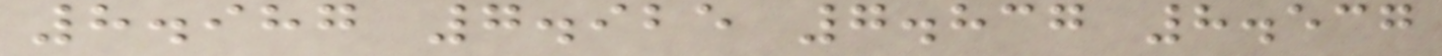8.987 7.925 7.837 8.537
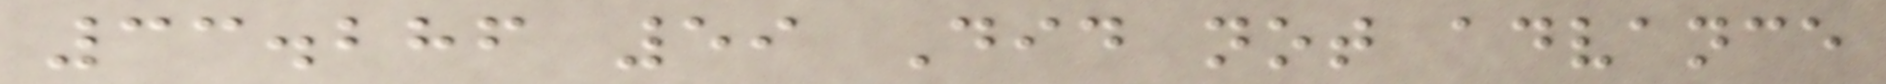33.286 59 Did not advance
